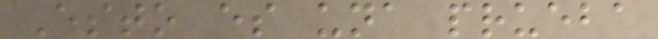Esto es una prueba
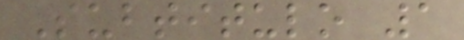Subtitulo 1
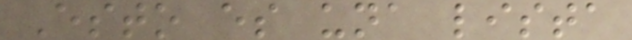Esto es una lista
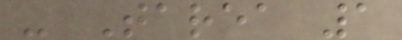- Tarea 1
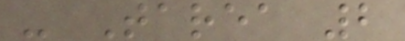- Tarea 2
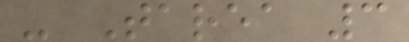- Tarea 3
